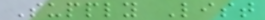Supply List
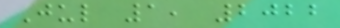Jul 1, 2022
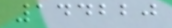144220
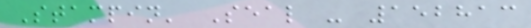Stampin' Seal - 152813
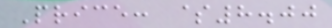Price: $8.00
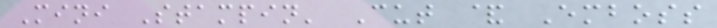Mini Stampin' Cut & Emboss
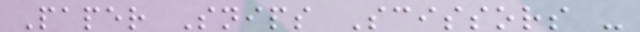Paper Snips Scissors -
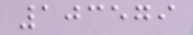103579
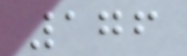176
